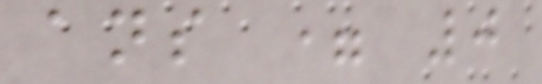ans = 0
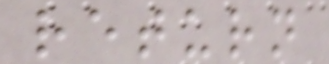return
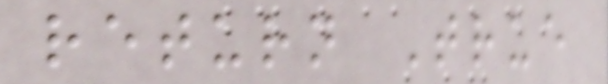return True
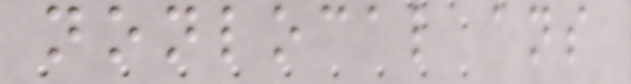nonlocal ans
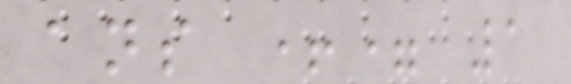ans += 1
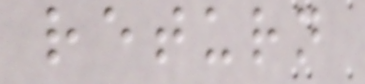return
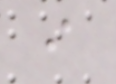i
